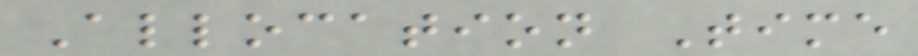Allocation Time
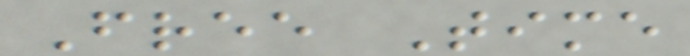Free Time
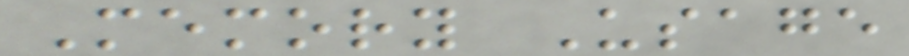Memory Usage
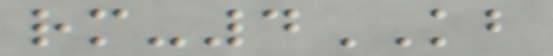rm-4KB
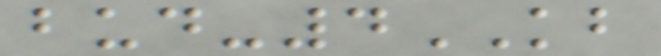bud-4KB
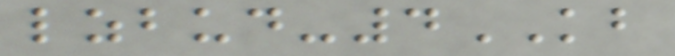lzbud-4KB
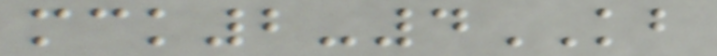mck2-4KB
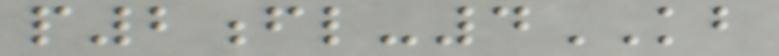p2fl-4KB
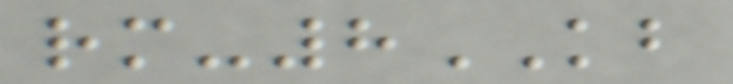rm-8KB
